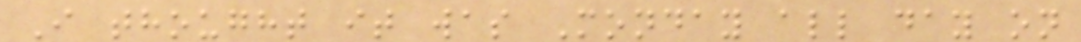I thought it was Monday all day on
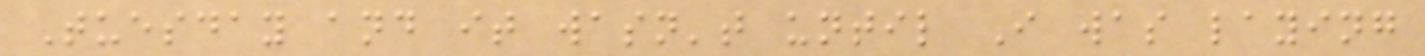Tuesday and it wasn't until I was laying
